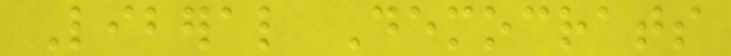Liberal Democrats
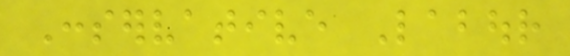Conservative Labour
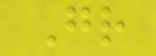Gr
